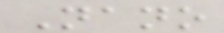Nano
